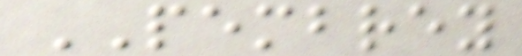PEMBREY
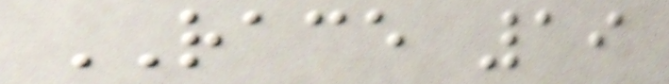RACE 19
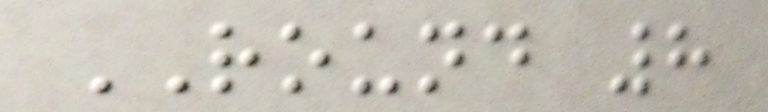ROUND 8
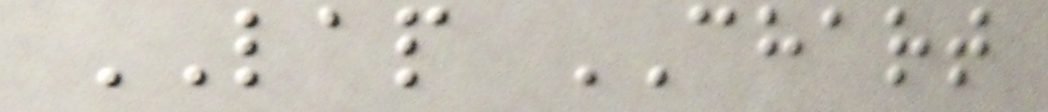LAP CHART
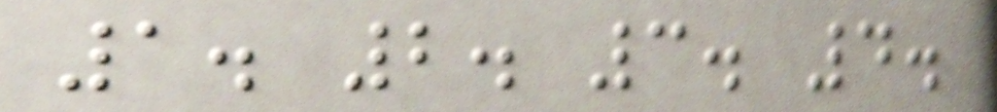1. 2. 3. 4.
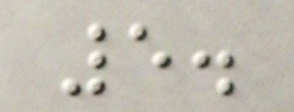5.
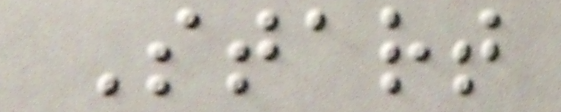Start
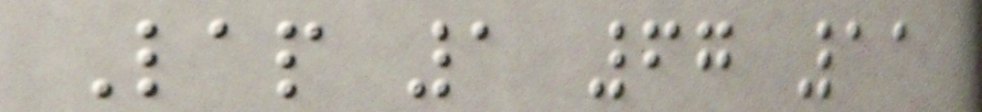Lap 1 67 11
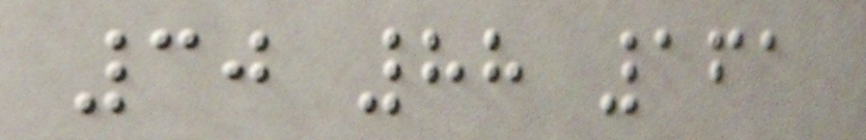30 88 161
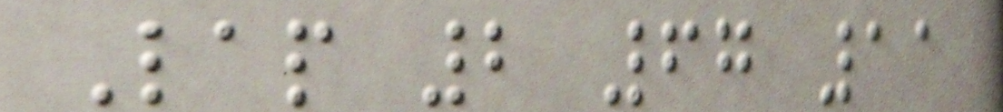Lap 2 67 11
